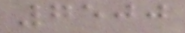7500
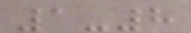1-8
